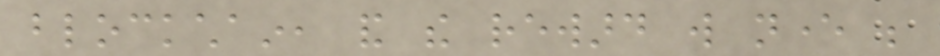blockchain, and the reward will never be
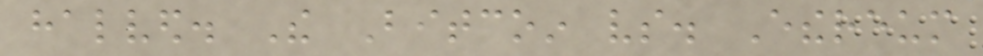halved. The Bitcoin vs. Ethereum
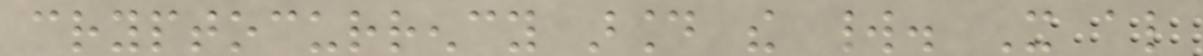cryptocurrency around the world. It also
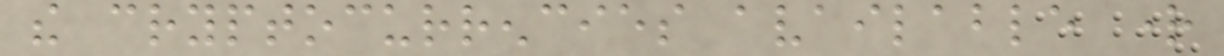the cryptocurrencies available right
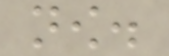now.
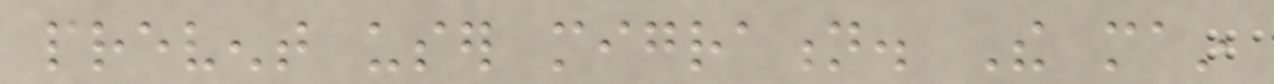prevent user migration. The main
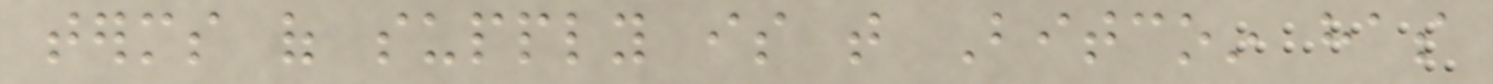terms of supply is that Bitcoin has
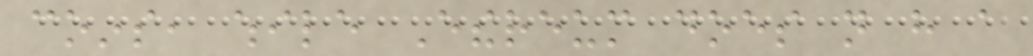coins, while Ethereum does not have a
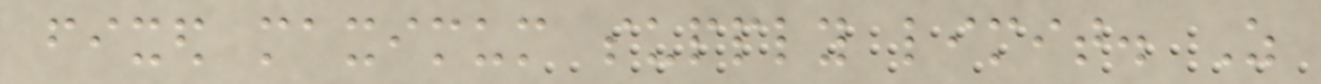fixed maximum supply limit. As
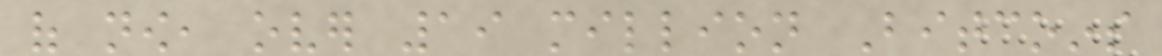of now, over 19 million Bitcoins
